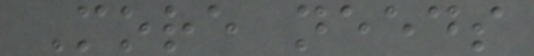More needs
